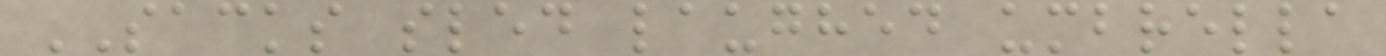SACKS sled laughed umbrella
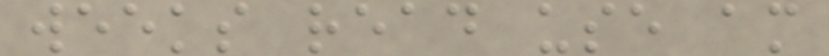weeks read use am
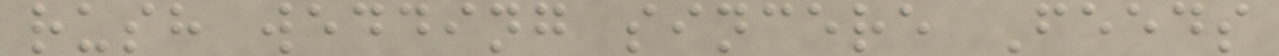rush wedding sincere Feeds
